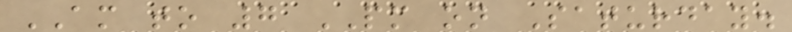AM to 7 PM on Saturday.
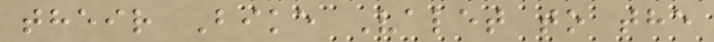their Bike Valet to the
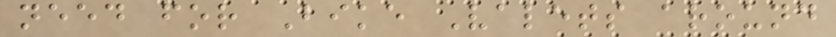need for Bike Valets around
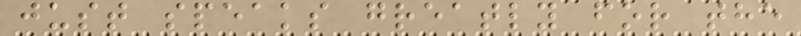just speaks greatly for the
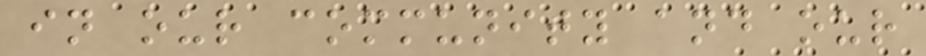in our community and our
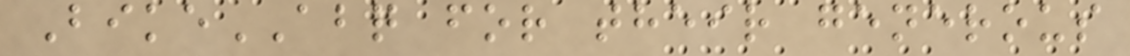BikeABQ for their generous
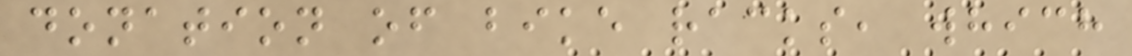donation of bike racks, which
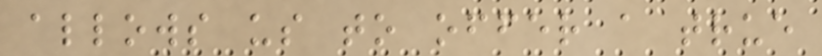allows us to offer a true
